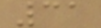31
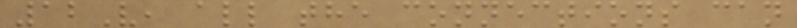12V, all the connections can
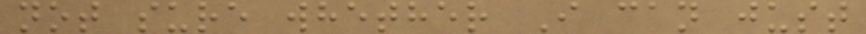not sure whether I can just
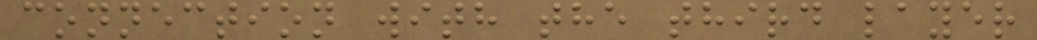connection with the third layer
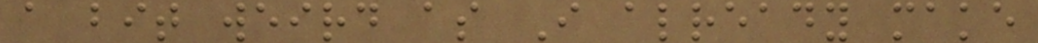a bit weird as I already make
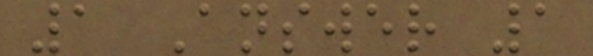1 Answer 1
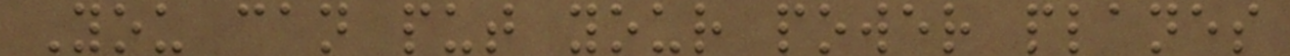You can put your power planes
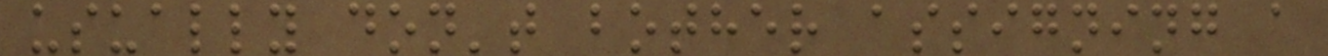usually don't bother assigning a
